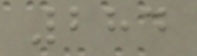284
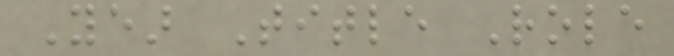Year Title Role
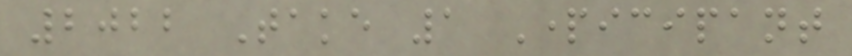2022 Take 1 Participant
